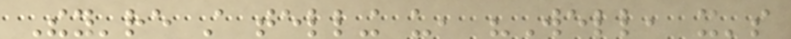They're still telling us, "Well, it's
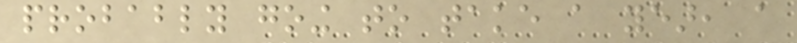probably going to take a year, a
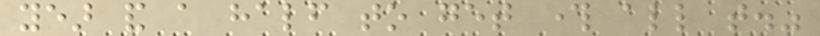year and a half to get through all that."
